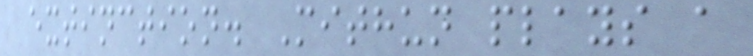extinction. Mithun plays a
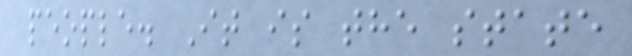people. It is the state
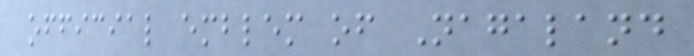official emblem of Nagaland
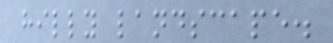hilly landscape.
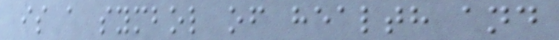is a symbol of health and
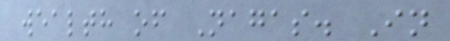wealth of Nagas. In
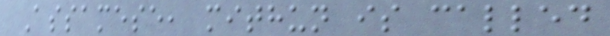Assamese, mithun is called
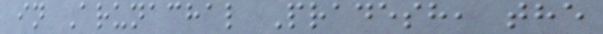in Arunachal Pradesh, the
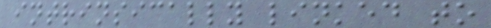intrinsically linked to
